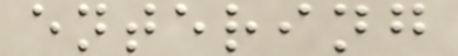entering
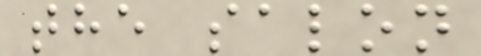the salon
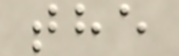the
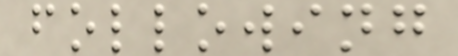following
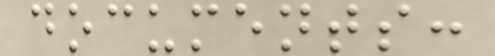documents:
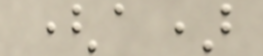(a)
